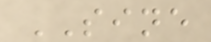SINE
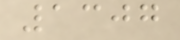1307
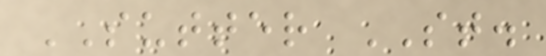SUTTER ST.
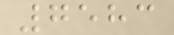7583
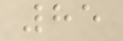85
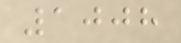1008
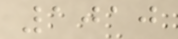1010
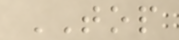TOP
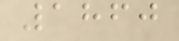1860
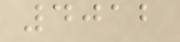4012
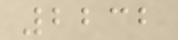2232
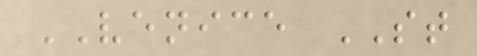VENICE ST
